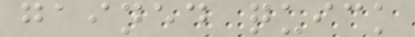gained quick
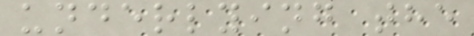underlying the
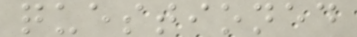questioned
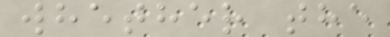whether the
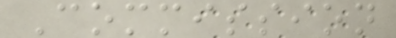Commission
